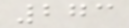273
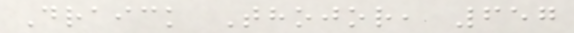Draick Thojor, 657
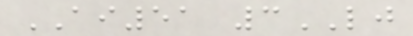AI51 3LJ
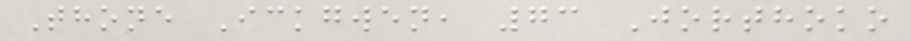Thone Ickgwen, 73 Jorthoko
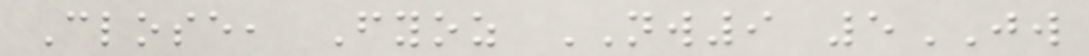Close, Fyoz NW9 5JW
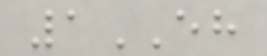1EH
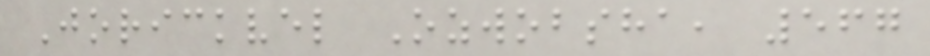Jorickvel Ozwobsha, 567
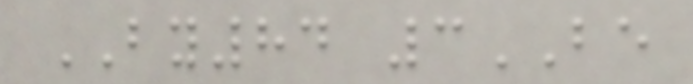BY84 3BE
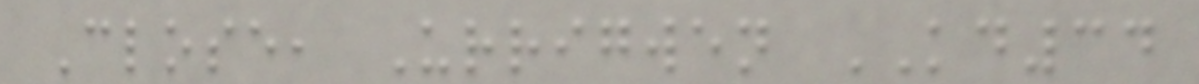Close, Urrigwen KD34
